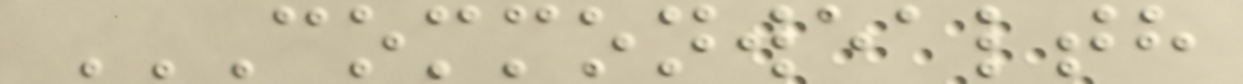COMMONWEALTH
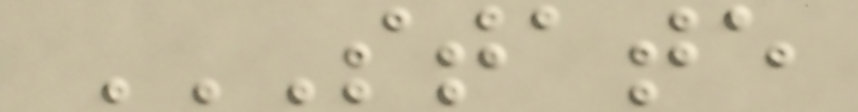STATE
